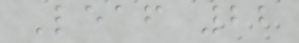Leaf 22
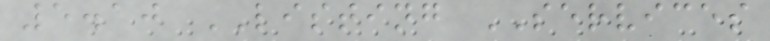5.10 LISTING SERVICES
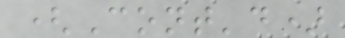(Cont'd)
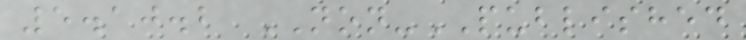5.10.2 NON-PUBLISHED
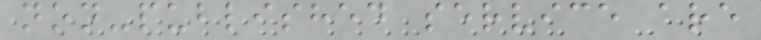non-published service are
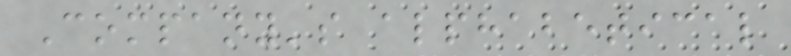Company's alphabetical
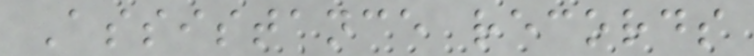Assistance records
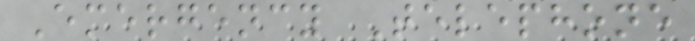Emergency Telephone
